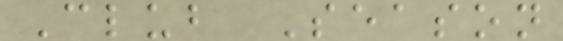Club Season
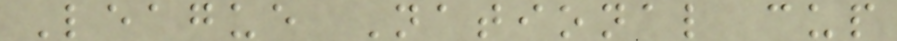League National cup
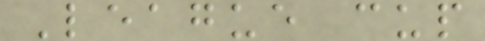League cup
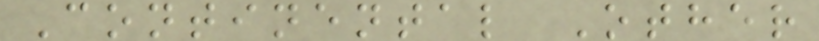Continental Other
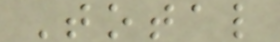Total
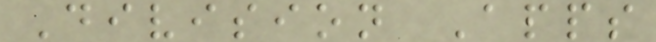Division Apps
